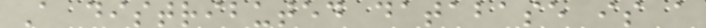A distributed database is a
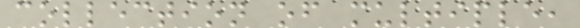collection of multiple,
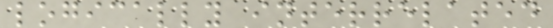logically interrelated
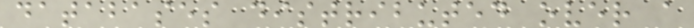databases distributed over a
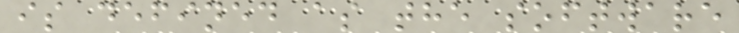is defined as the software
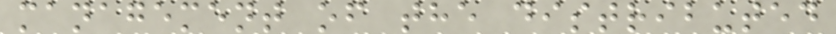management of the distributed
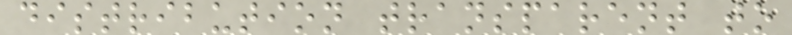distribution transparent to
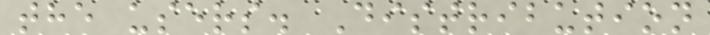the users. Distribution
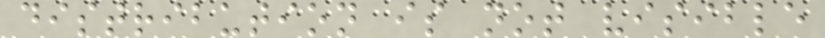distribution is not visible
